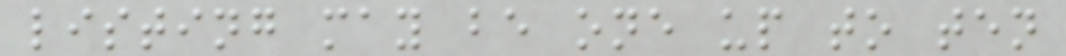listing may be one up to ten
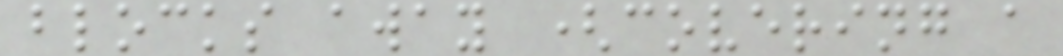blocks away (covering a
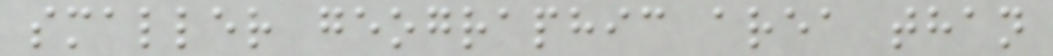smaller geographic area than
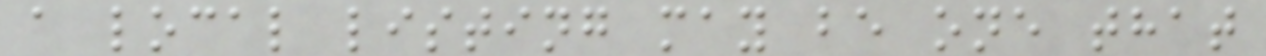a local listing may be one that
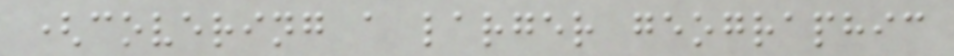(covering a larger geographic
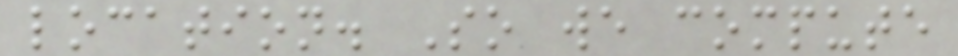location. So we compute
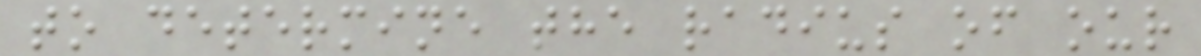to determine the radius of our
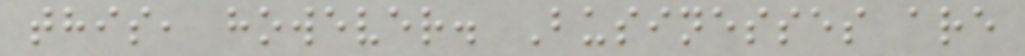this, however. Businesses are
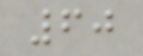60
